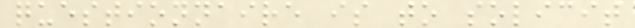questionnaire is to solicit
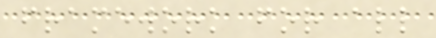framework for all
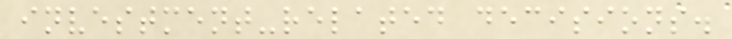investment-related decisions.
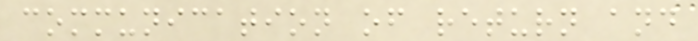communication of return and
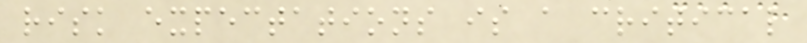risk expectations is a critical
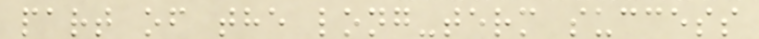part of the long-term success
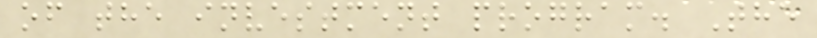of the investment program. The
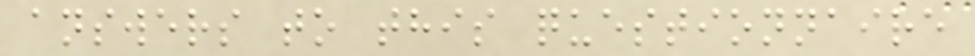answers to this questionnaire
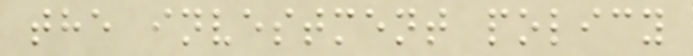the investment policy
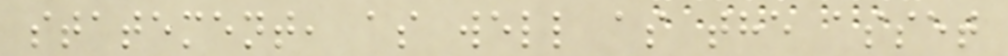statement, as well as the asset
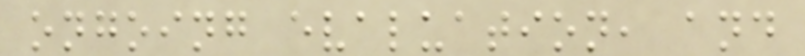ongoing evaluation, and
